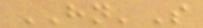HN'S
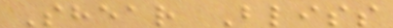Shear Bliss
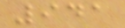941
